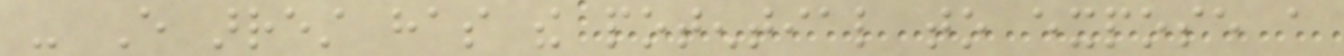- Every arrest has the potential to expose a
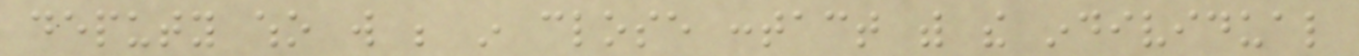deputy who will be in close contact with the individual
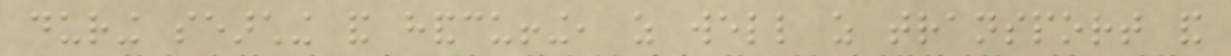during searching and handcuffing, as well as transport and
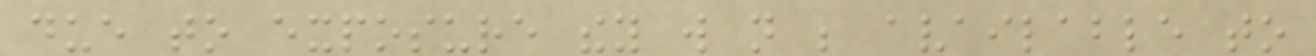due to exposure they will not be available to
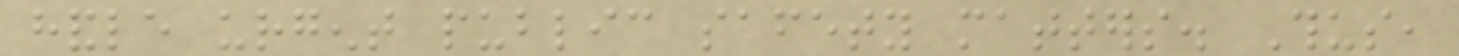handle urgent public safety matters. Thus,
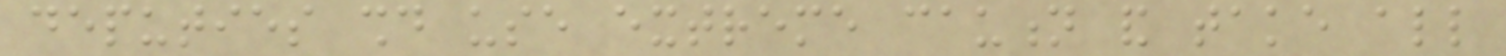deputies should use extreme caution and take all
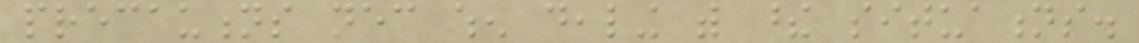precautions necessary when dealing with these situations.
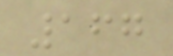167
